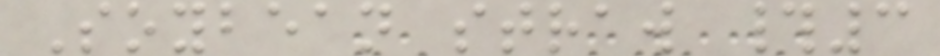Soybean straw #3
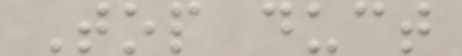Top duct
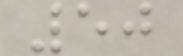50
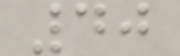40
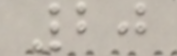20
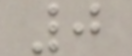0
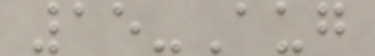15-Aug
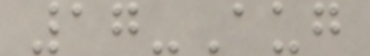17-Aug
